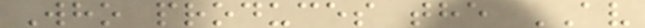Who produces the AV
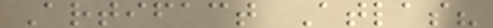Artifact Atlas?
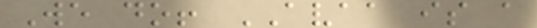We do! AVAA is a
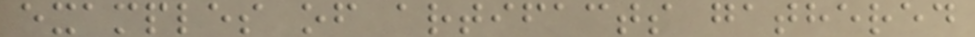examples of artifacts gathered
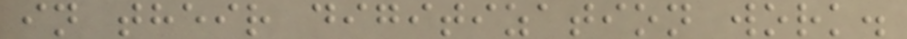in their digitization work.
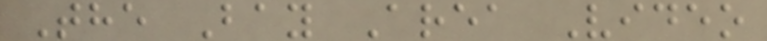The Bay Area Video
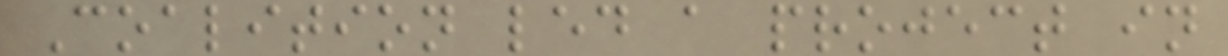Coalition led a project in
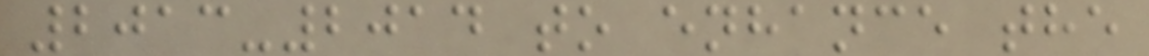2013-2014 to enhance the
